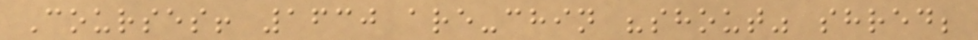Courses! 1630 are-chin "shout" shred;
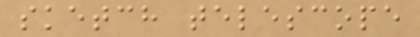sketch telescope
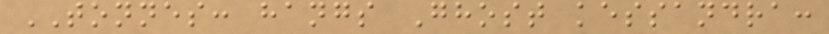TONNES: hangs Ghost kessandra:
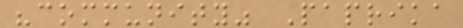"community" Paprika
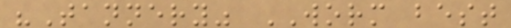"Tannery" WORM best
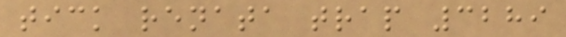tick renata trap 3289
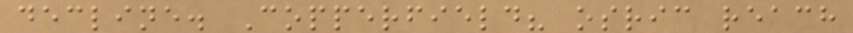decline. Copperfield? osric reach
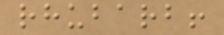rhubarb!
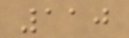110
